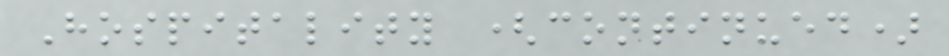Hospitality (continued)
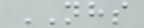NHS
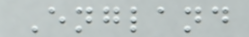England
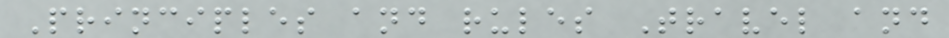Principles and rules Travel and
